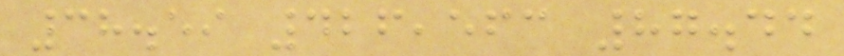38.59 426,563 87.44
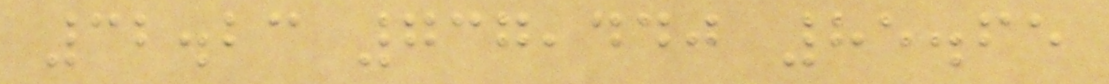32.23 737,440 85.65
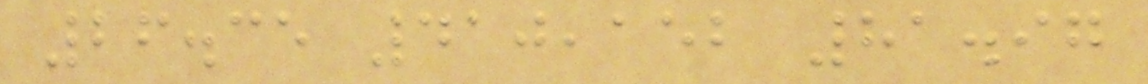26.35 410,152 81.97
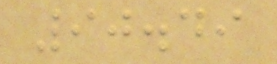90.49
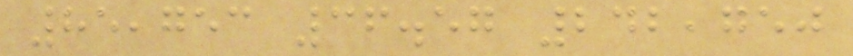85,753 36.57 242,750
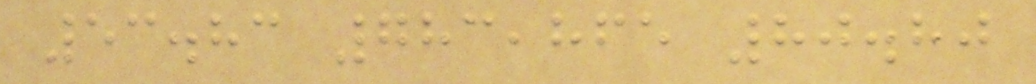53.83 783,865 80.80
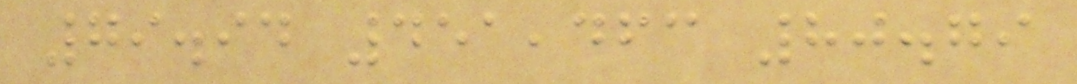79.94 451,463 80.79
